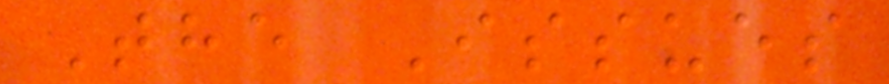The Issues
